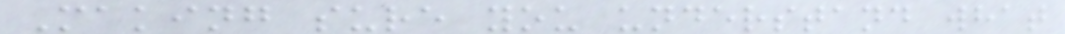Making sure you understand what
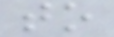to
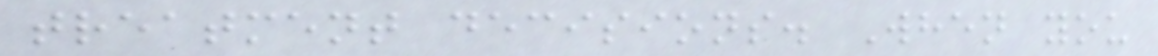treatment decisions. When you
